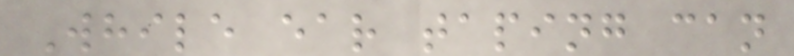While ear taping can
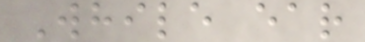While ear
